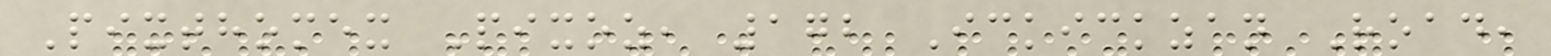Pixthomex Pixoz, 172 Ickickzan Road,
